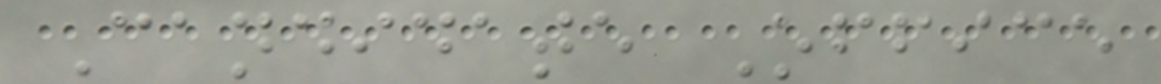Candidate Office
